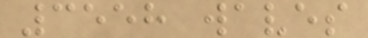3558 waves
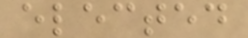elected
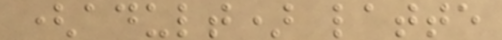(adult) latte
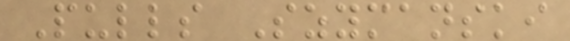Pulls Szymanski
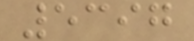5397
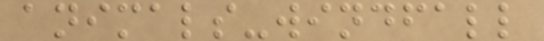animals-windfall
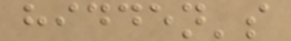hidden's
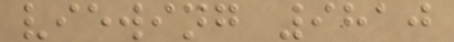viewing 9810
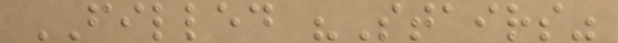FILLED "Stairs"
